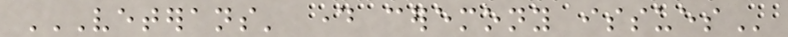VETERANS' DAY CEREMONY ISSUES
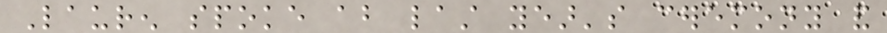Lauren spoke about last year's ceremony and
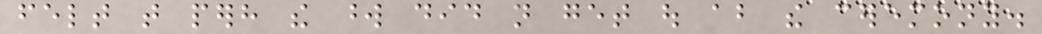felt that perhaps the word did not get out about the ceremony.
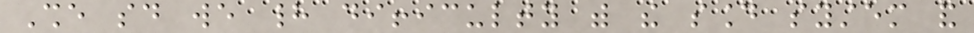She said we had difficulty with the sound system and
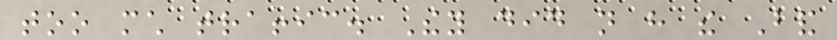too much traffic. They did not have the Band
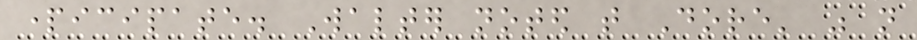participate. Walter noted that Dore' was not
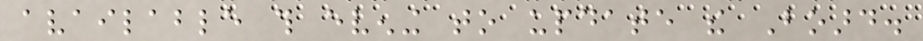available this evening to update the Board.
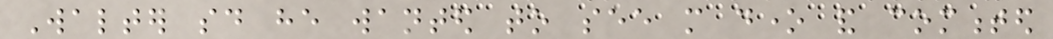Walter said he wanted to see more done and commented
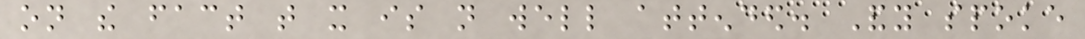on the fact that it is not well attended. Andy spoke
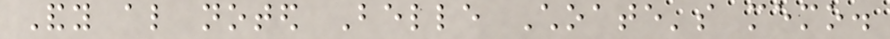Andy also noted Belle Choate's memo.
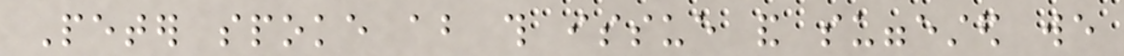Peter spoke about this issue and suggested we
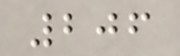206
